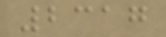2317
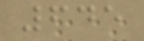645
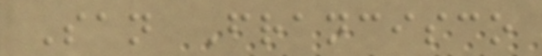San Francisco
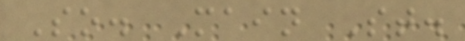So. Main St.
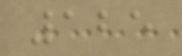125
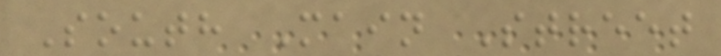South Main Street
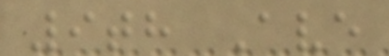9th Ave
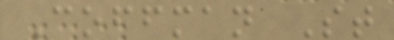Coffman St
